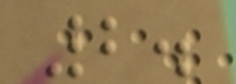2.
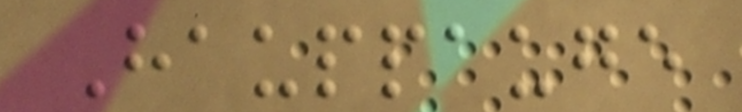Hauppauge
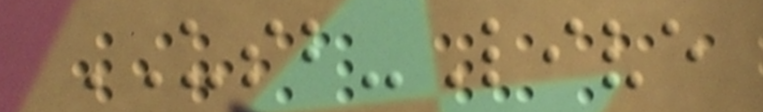USB-Live
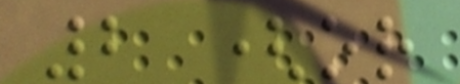2 (or
